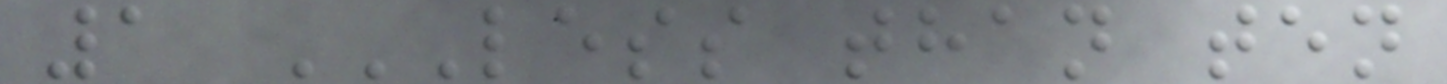1 LESS THAN TEN
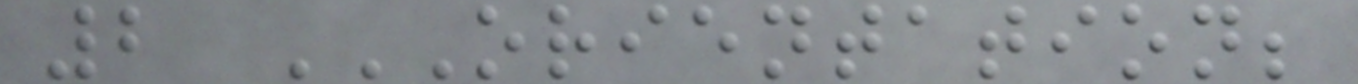2 ORIENTATION;
